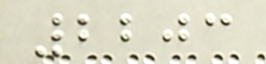2203
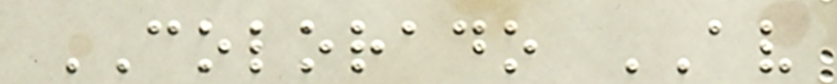COLORADO AV
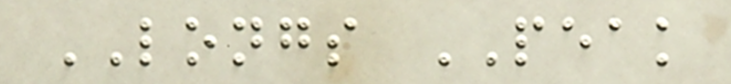LONGS PEAK
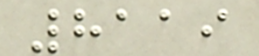8119
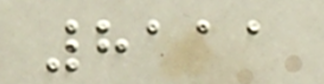8111
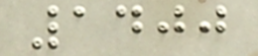1400
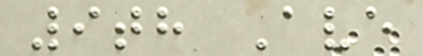9th Ave
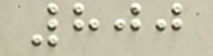800
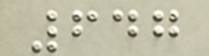647
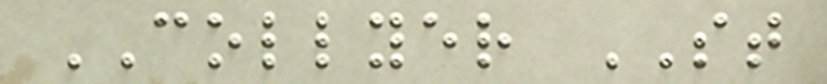COLLYER ST
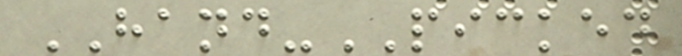HAND-PICKED
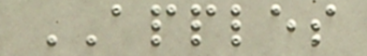APPLES
